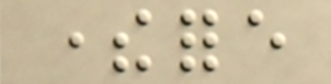therefore
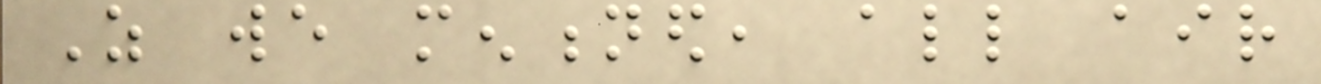As we mentioned, all air
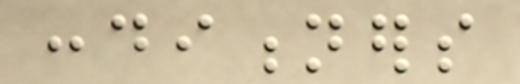conditioners
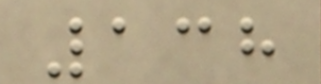138
